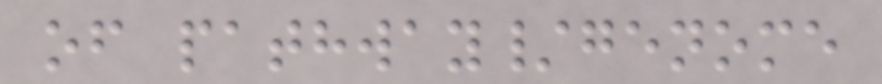of pathway/genome
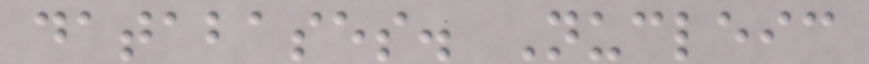databases. Nucleic
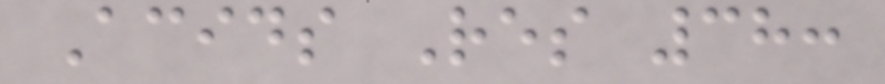Acids Res 38:
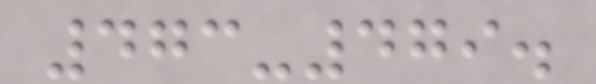473-479.
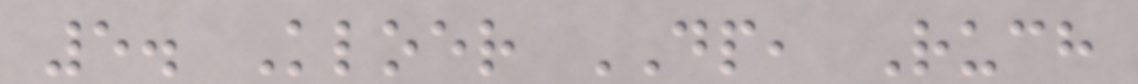5. Kloer DP, Ruch
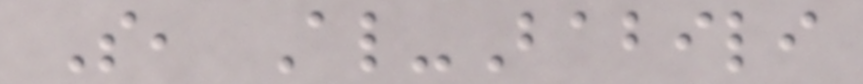S, Al-Babili
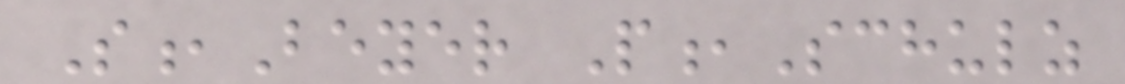S,Beyer P,Schulz
